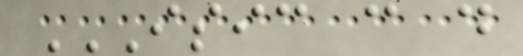ISIC C D
